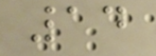14
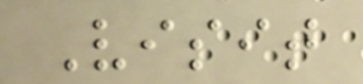Visit
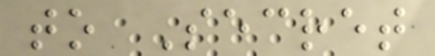to Secret
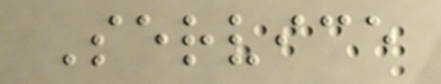Service
